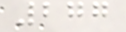277
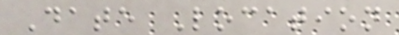Date Location
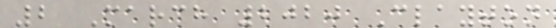2 March 2020 Clayton
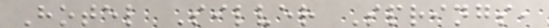Hotel Silver Springs,
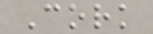Cork
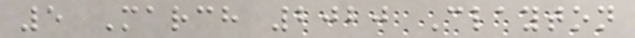5 March 2020 Clayton
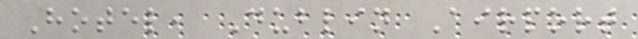Hotel, Dublin Airport
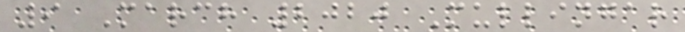9 March 2020 Mullingar
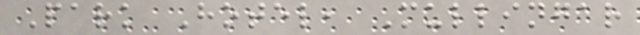Park Hotel, Mullingar
